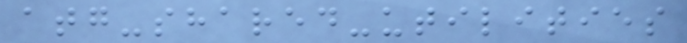atg-shared-utilities
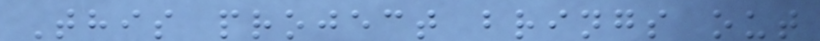This project brings out
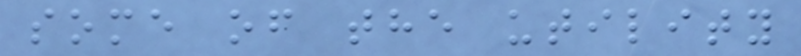some of the utility
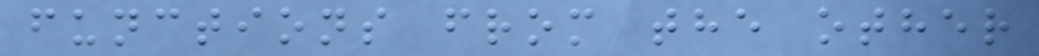functions from the other
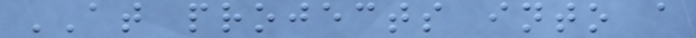AT projects into a
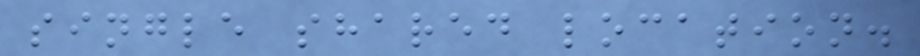single shared location.
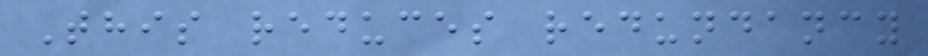This reduces redundancy
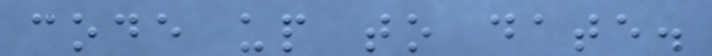code up to date.
